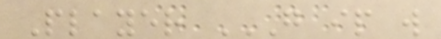Player G IP W
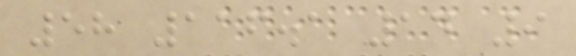58 116.1 14 9
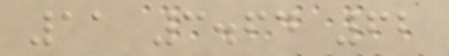11 3.64 62
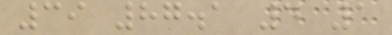39 87.1 4 1
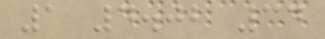1 4.02 34
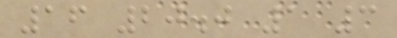16 20.0 1 3
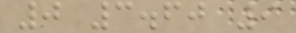0 3.60 9
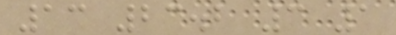13 23.2 3 1
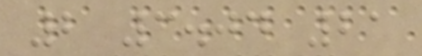2 3.04 21
